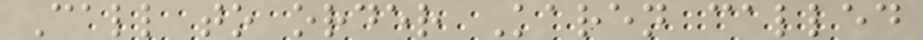Call to order Karen called
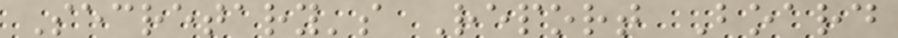Secretary's Report Board
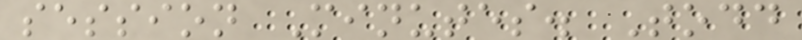session Minutes. Todd
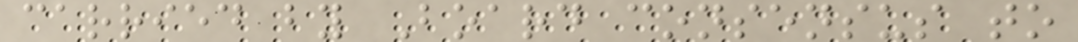carried by Board consensus to
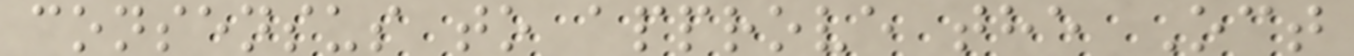consensus to approve the Oct
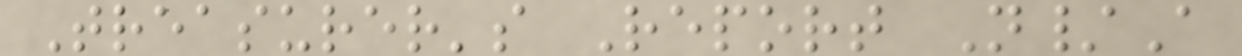Treasurer's Report N/A
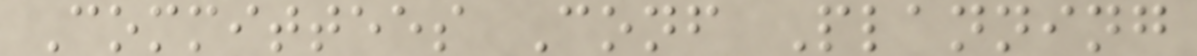Committees Conf Planning
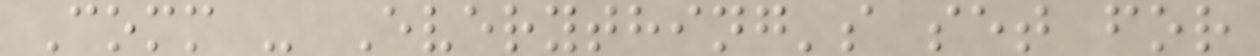Comm - Everything's set for
